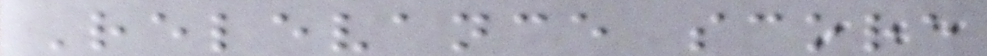Relevance score
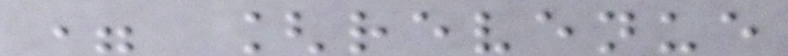= [revenue
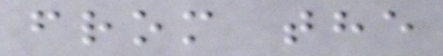from the
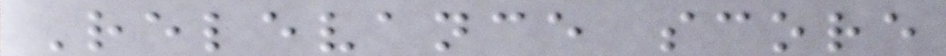Relevance score
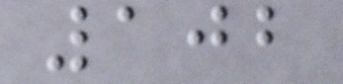102
